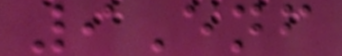9Enf
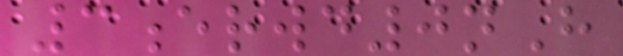3erwd0nH
